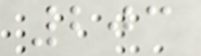203
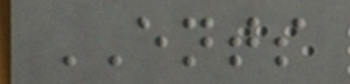ENTS
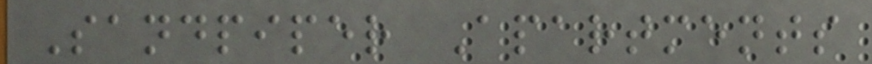Sandpiper Apartments
